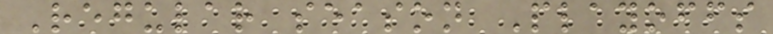Regular season Playoffs
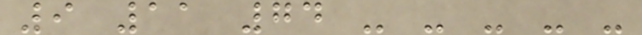9 11 74 - - - - -
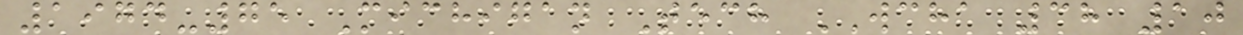1974-75 Michigan Tech WCHA 38 10
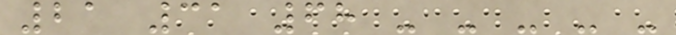21 31 68 - - - - -
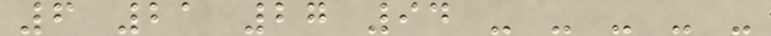6 21 27 94 - - - - -
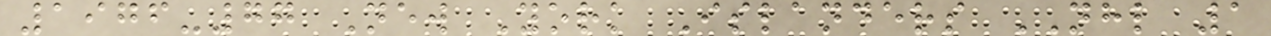1976-77 New York Islanders NHL 1
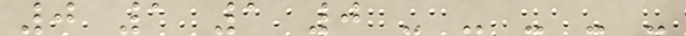0 1 1 0 - - - - -
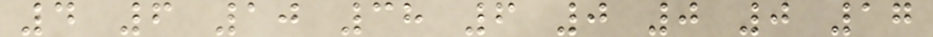4 6 10 38 6 0 0 0 17
